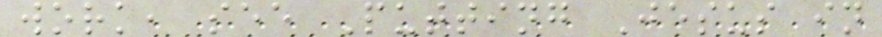work, see Putting Jesus in
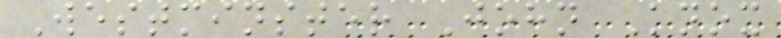Westminster John Knox
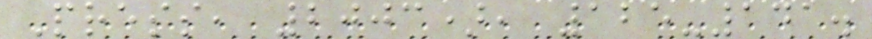Press, 2003), 125-141.
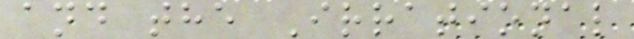and the Irrational
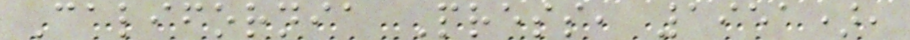California Press, 1951),
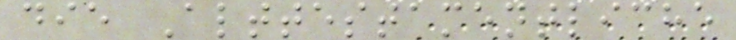die Alttestamentliche
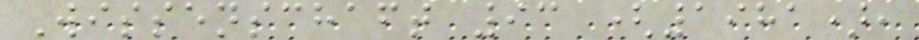Wissenschaft 93 (1981),
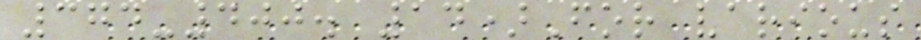374-400. 14)For various
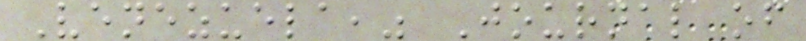Venezuela," Journal of
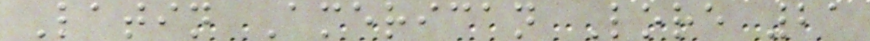Latin American Lore 21
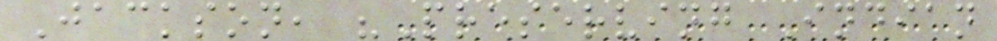Jackson, "Preserving Indian
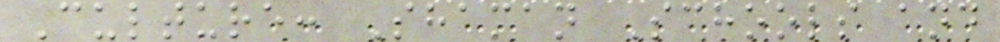Culture: Shaman Schools and
